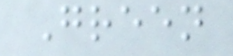Green
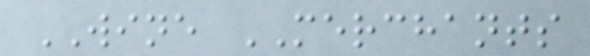WINE MERCHANTS
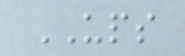UPS
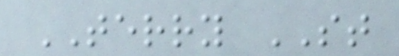TERRY ST
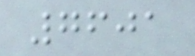7601
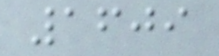1609
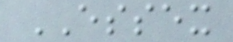ESSEX
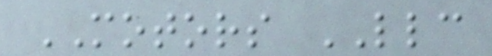MOTORS LLC
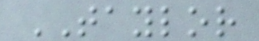TAYLOR
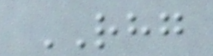RHG
